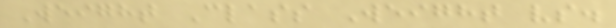Weight Class Weight vs.
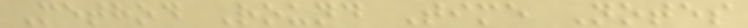Method Round Time Notes
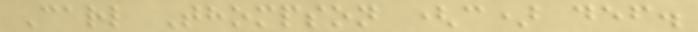Carl Thompson (c) def.
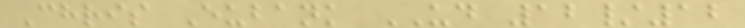Chris Eubank UD 12/12
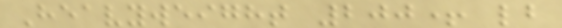Heavyweight 200+ lb
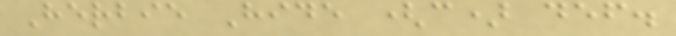Herbie Hide (c) def.
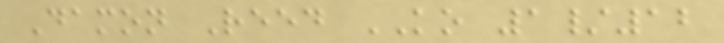Damon Reed KO 1/12
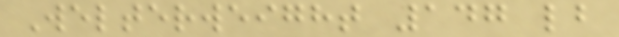Welterweight 147 lb
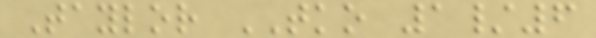Taylor TKO 1/6
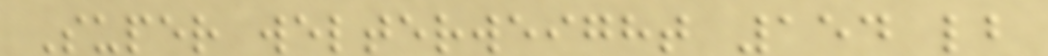Super welterweight 154 lb
